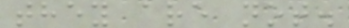they are not.
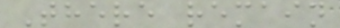There remain
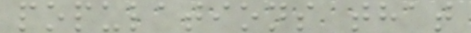populations that
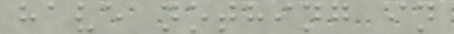have nothing in
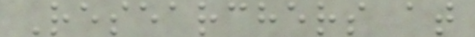Researchers at
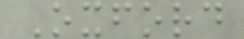Oxford
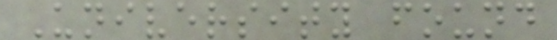University found
